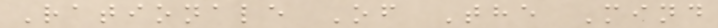Rationale Of The Mind
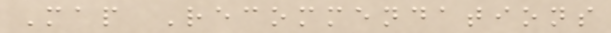Map Recommendations
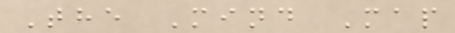The Mind Map
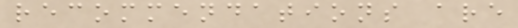recommendations are
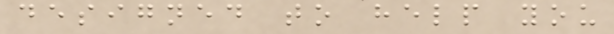designed to help you
